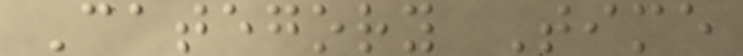Category Time
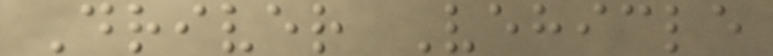Driver Vehicle
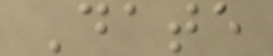Date
